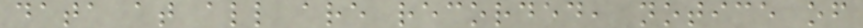data at all are recorded, notice of
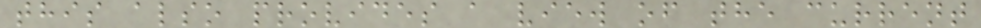this also provides a view of the current
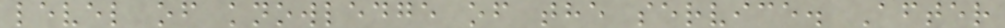level of knowledge of the service. After
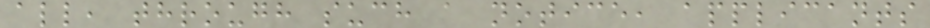all, through such a notice, applicants
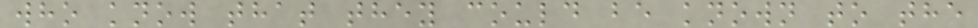who know that they could be known to the
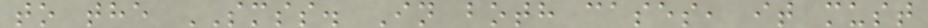to the SMSS. In both cases, it must
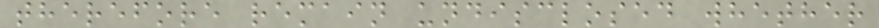therefore remain undisclosed whether
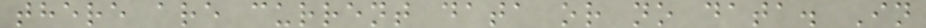there are current data or no data. In
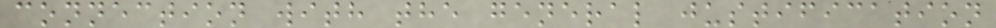connection with the general justification
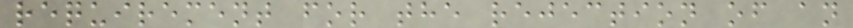requirement for the rejection of an
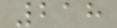218
